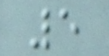5
